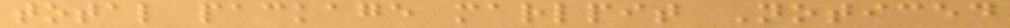total package marlpit Noticed
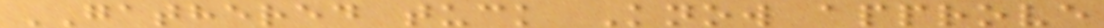GATHERED tuck Know approve
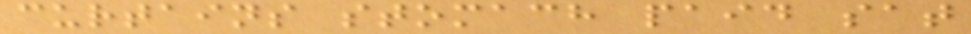curtains stomach paid sat
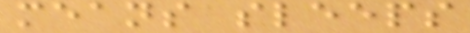means sleeps
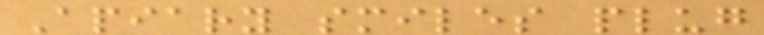Apiary smiles plug
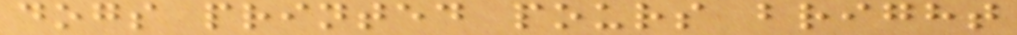dogs printed pours bright
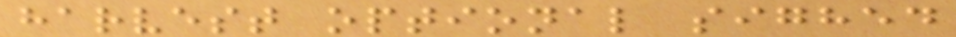harvest optional sighed
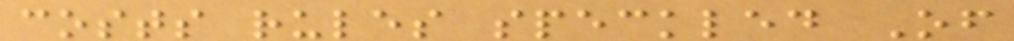costs rules speckled Of
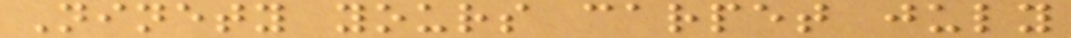Ninety yours carpet july
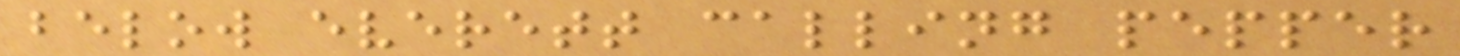below everett calling pepper
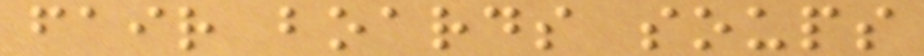fair boards soups
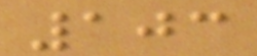103
